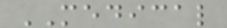MEDICAL
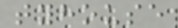tyhouse
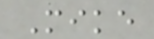Mike
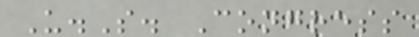U.S. Congress
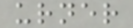urner
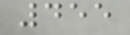455
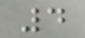4
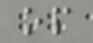op
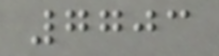7703
